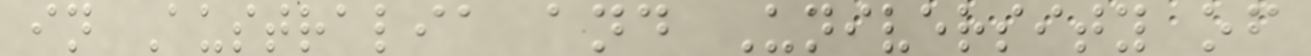in Australia and University of
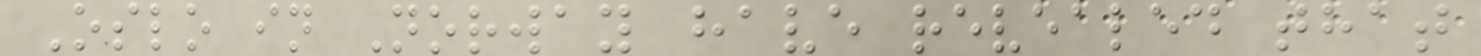Oslo in Norway have revealed that
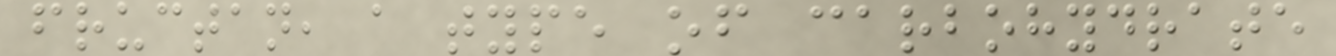fructan, a type of carbohydrate
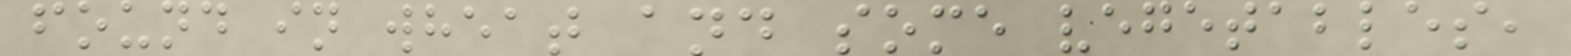found in wheat and some vegetables,
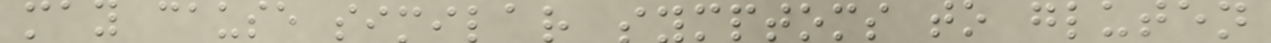may cause similar symptoms to gluten
